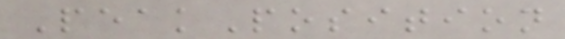PeakPosition
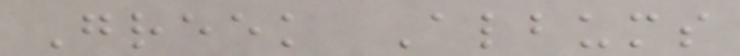Greek Albums
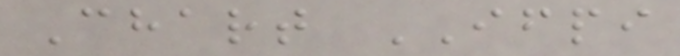Chart IFPI
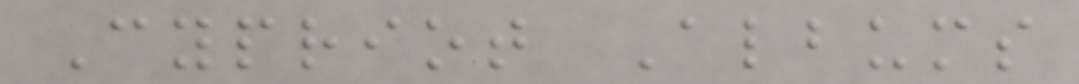Cypriot Albums
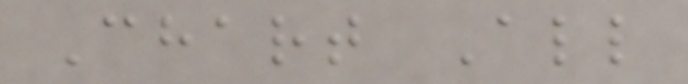Chart All
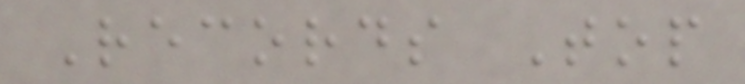Records Top
